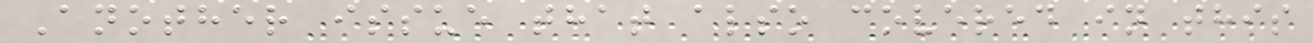Another issue that also covered in this
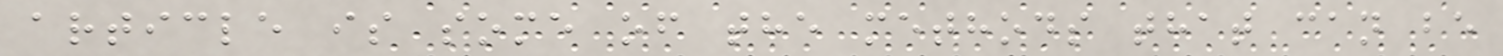article is some of the methods that can be
